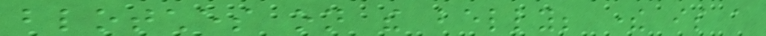blotches on the belly; there is a
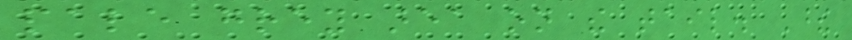pale grey area on the tail. These
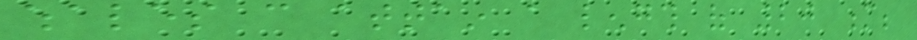whales can attain a length of 20 m;
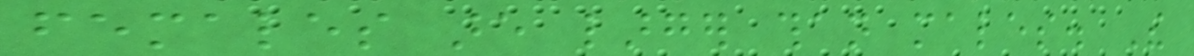females are larger than males. The
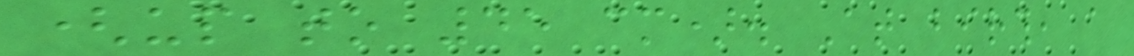(up to 45 cm). At birth, a
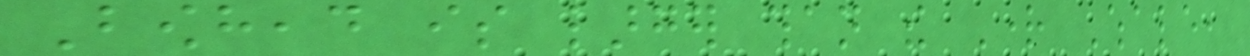Bowhead is larger than the Right Whale,
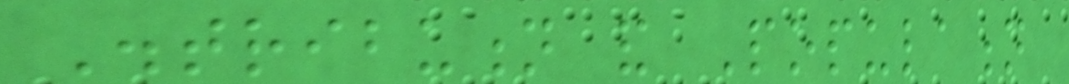Distribution and Population
